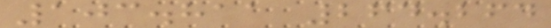103.811 264.264
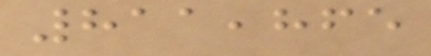811,865
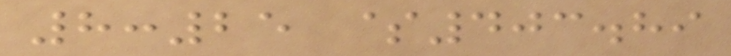8:25 $403.89
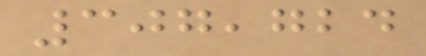307,724
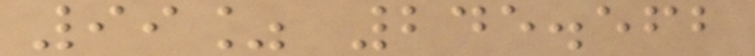99% 245.562
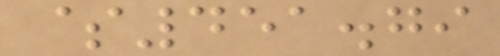$451.79
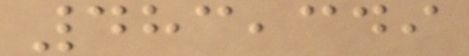483,349
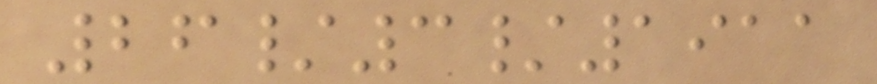26/3/1911
